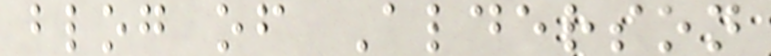blog of Alderson
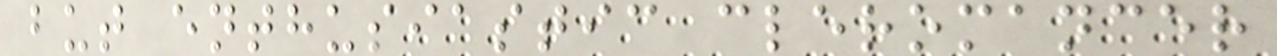but enthusiastic cleromancer
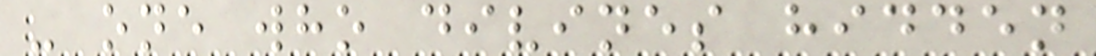- one who divines hidden
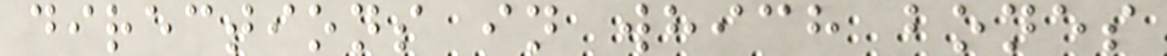directions in which bones
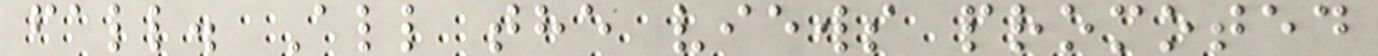fall. All the views promoted
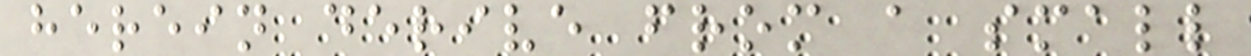herein derive from a small
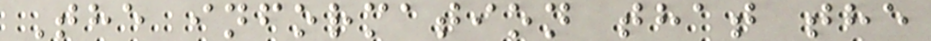The information that the
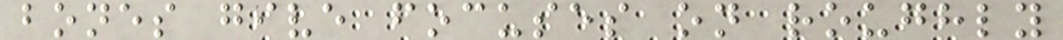bones give focuses on roughly
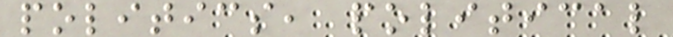politics, political
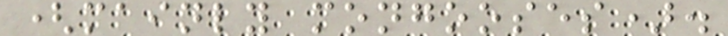(mainly mongooses).
